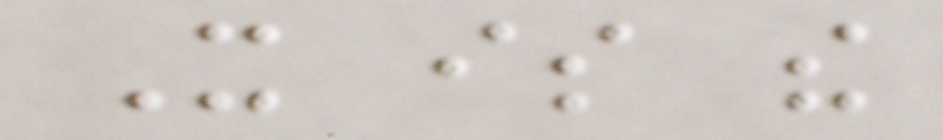It is the
